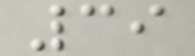39
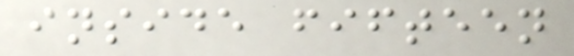inside fifteen
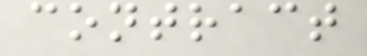contract
